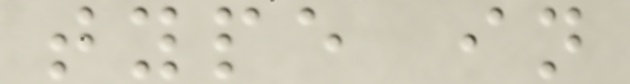type in
